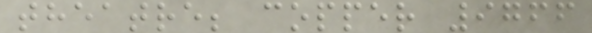theatre; copper 9766
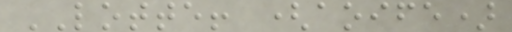LOTTE! (aoife)
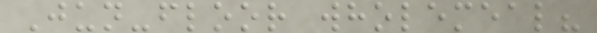Jun-floor wholemeal?
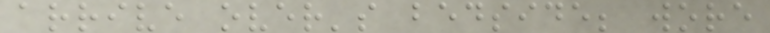arrive over's bedside; wore
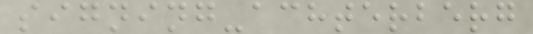signing-achterberg
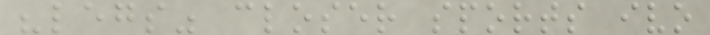"legs" closer sports ivo
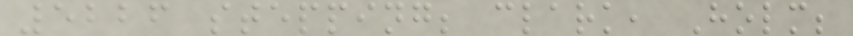5226 stepping; clark, Holm;
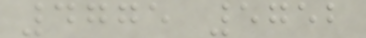4775 5752
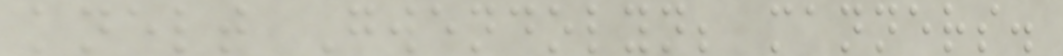knelt Gwendolyn; manners.
